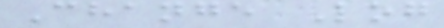Change Log
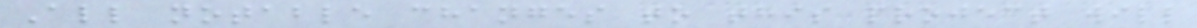All notable changes to this project will
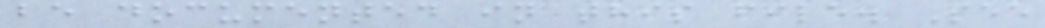be documented in this file. See
